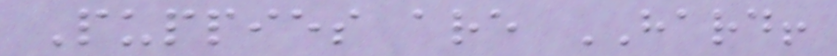Puppies are HARD!
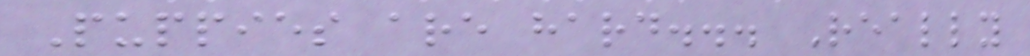Puppies are hard... Really
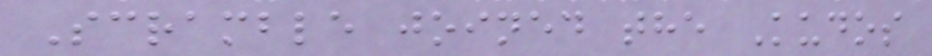Scramble joined the Kudos
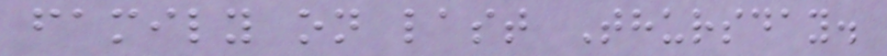family on last Thursday.
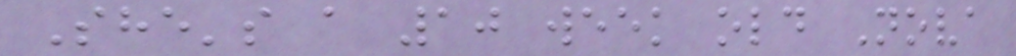She's a 10 week old Nova
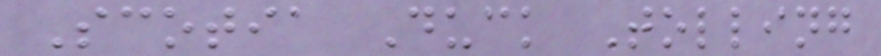Scotia Duck Tolling
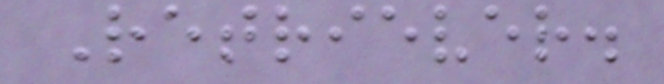Retriever.
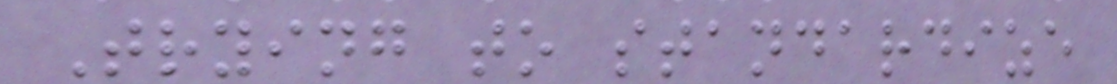Trying to standardize
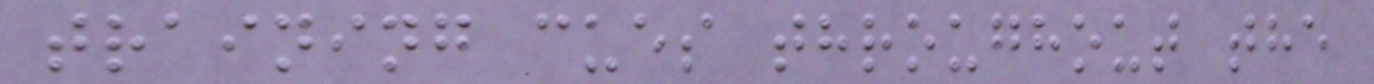training cues throughout the
